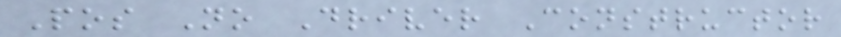Pos No Driver Constructor
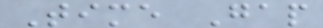Time Gap
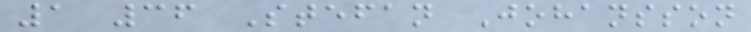1 36 Stefan Johansson
